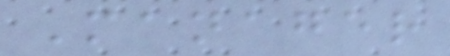Manager
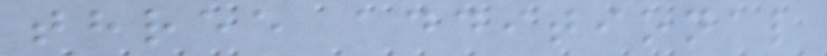three additional
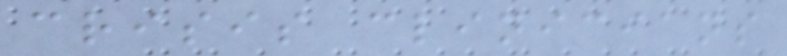crisis clinicians
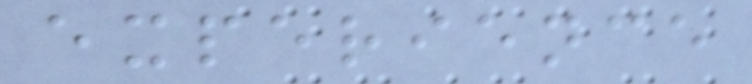experience
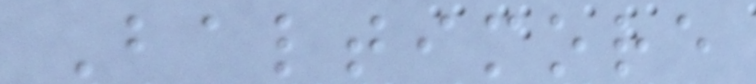Baltimore
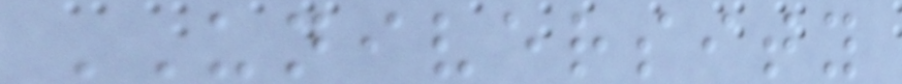UNIVERSITY
